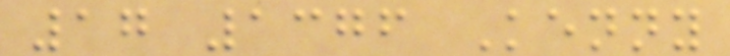17 1376 Kenny
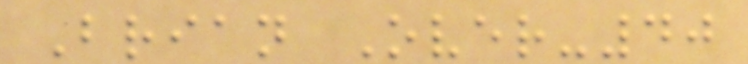Brian Over-40
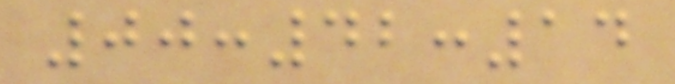00:42:14
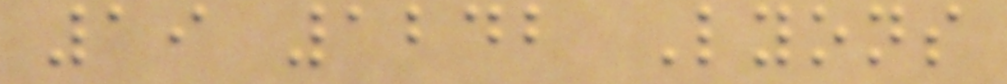19 1242 Lyons
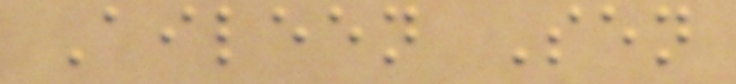Aileen Sen
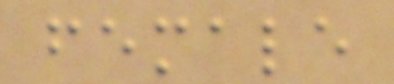female
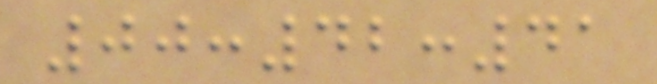00:42:41
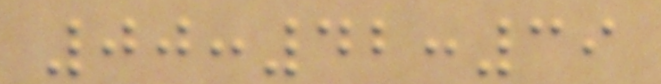00:42:39
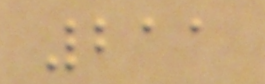211
